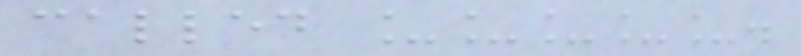called _____.
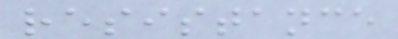resistance
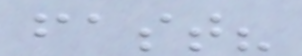fast?
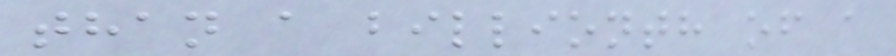than a billionth of a
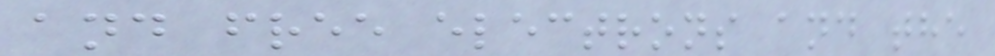and free electrons and the
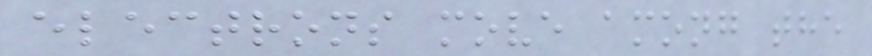electrons move among the
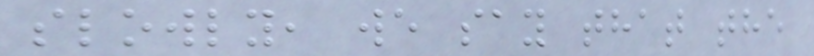slowly, we say that the
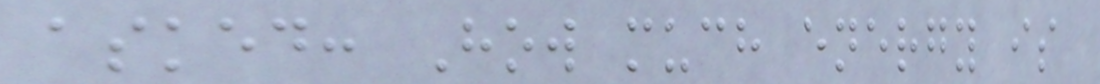asked: How much energy is
